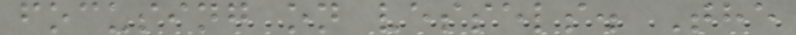focusing on vessels. The
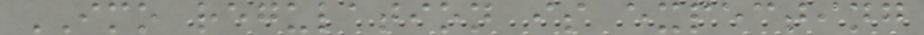IMO regulation is expecting
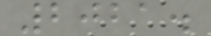2021.
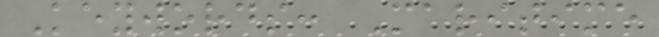Keywords: Maritime
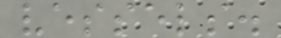vessels.
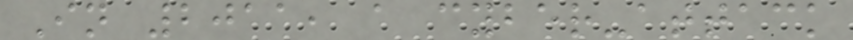In 2011, a cyber-attack
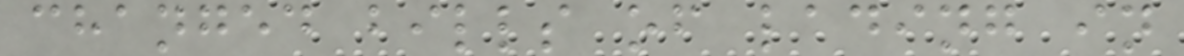changed bills of lading in
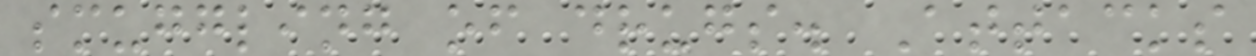smuggling of drugs. Attacks
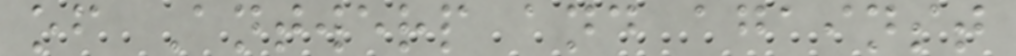of Antwerp and against
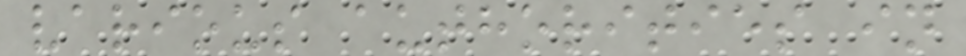various authorities in
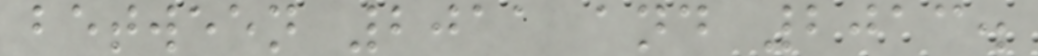between 2011 and 2013.
